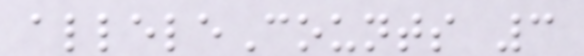alleleCounts 3
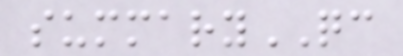summaryQC
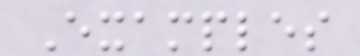Examples
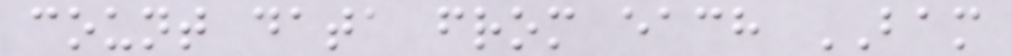count data from each BAM
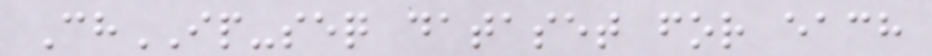ChIP-seq dataset for each
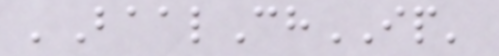'BaalChIP'
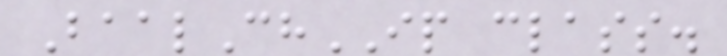BaalChIP class.
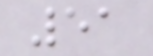51
